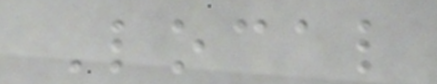Local
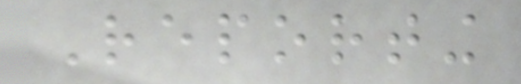Reporting
